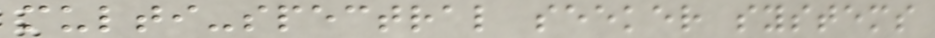multi-spectral seeker systems
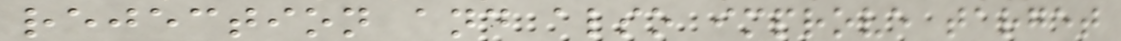rejection and also improve target
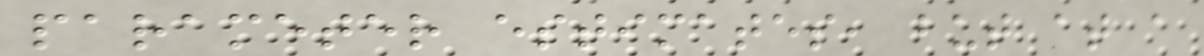parameter estimates, but at a
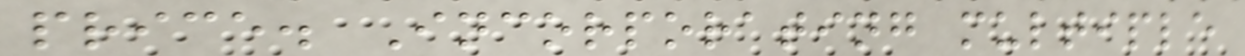price. Incorporating multiple
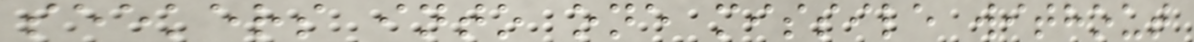seekers into one missile without
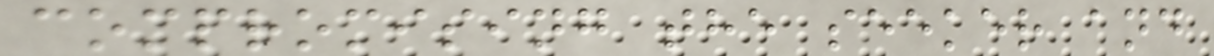compromising the seeker and
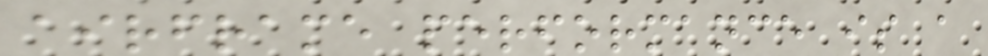airframe performance is a
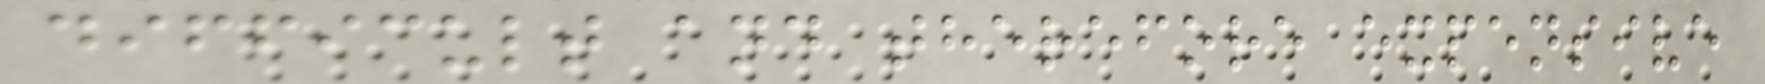difficult and therefore expensive
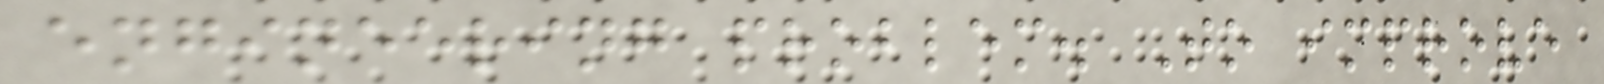engineering problem. To improve
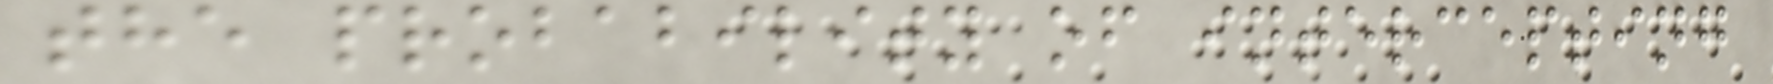the probability of intercepting
